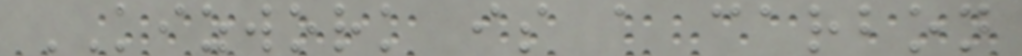KIZWORK is a carbon
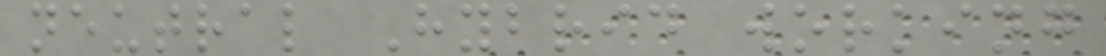neutral Hybrid working
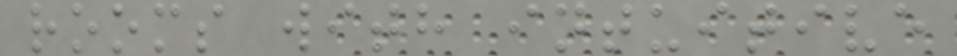rooms with intuitive
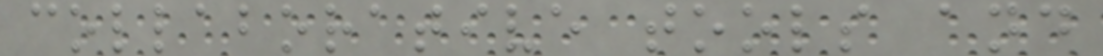collaborative tools and
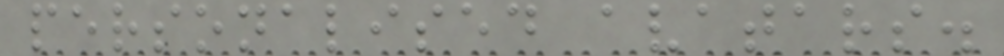personalised avatars.
